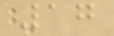17
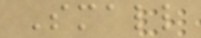Small
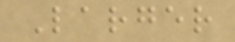Larger
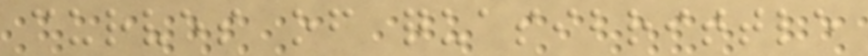curves of quasibrittle
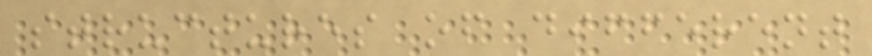structures of different
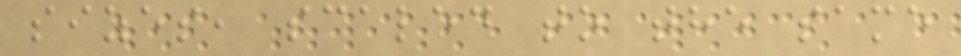sizes, scaled to the same
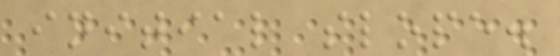initial slope.
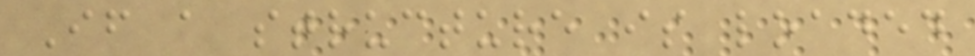If a structure is loaded
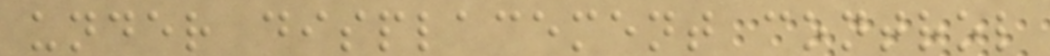under displacement control
